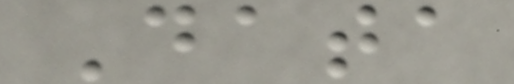Data
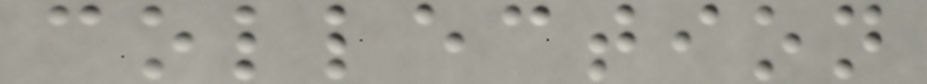collection
